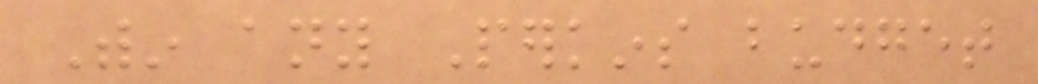Within any Perkins budget
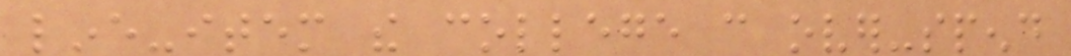line-item the college can over-spend
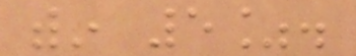within 5%.
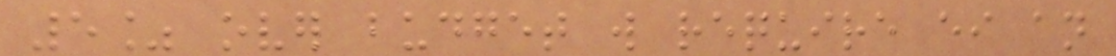5% over budget will require either an
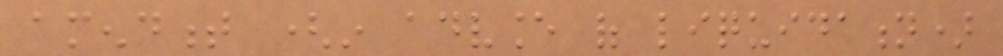amendment (in advance of liquidation)
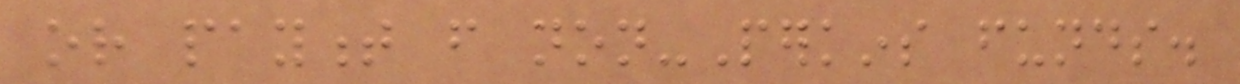or payment from non-Perkins funds.
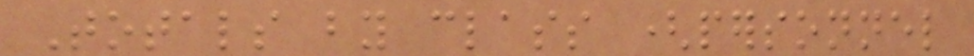Totals by class (personnel
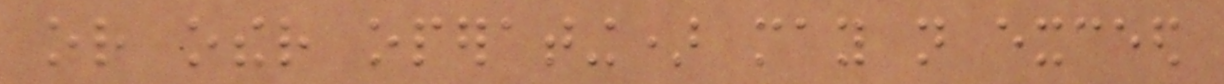or other operating) may not exceed
